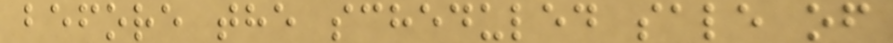before the scheduled sale of
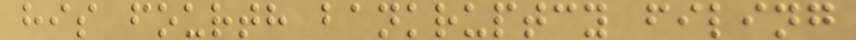his fourth bankruptcy filing
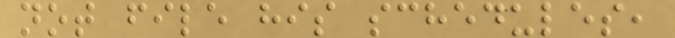not file his schedules,
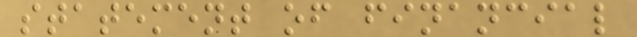statement of financial
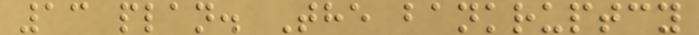13 plan. The bankruptcy
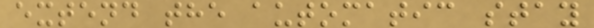extend the automatic stay
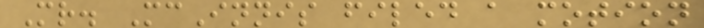Mr. McInnis filed a motion
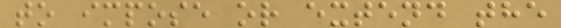to impose or extend the
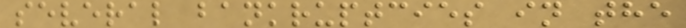several bankruptcies in the
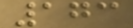173
